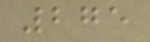275
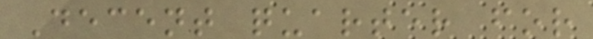Decent quarter for
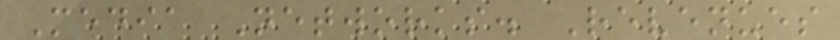Media Networks. Revenues
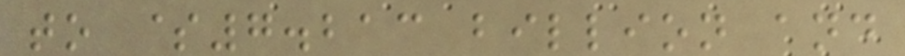to $7.213 billion and
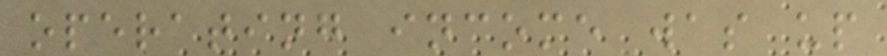operating income was up
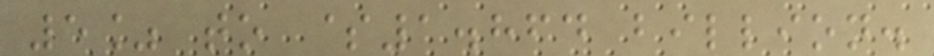5% to $1.864 billion.
